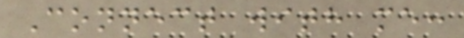Connect with me:
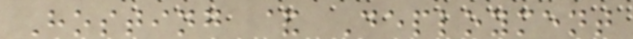Hosting & Deployment
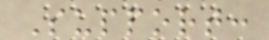Support:
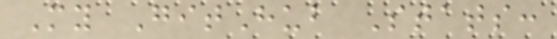My GitHub Stats:
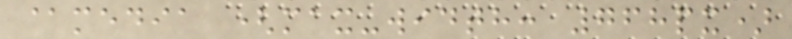@media (max-width: 768px)
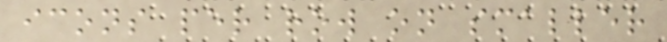icons per row on smaller
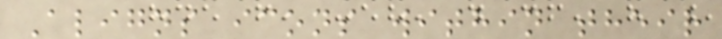Aligns icons within their
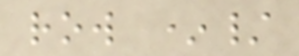row */
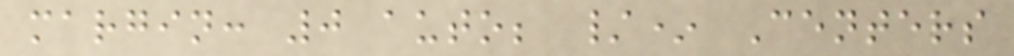margin: 0 auto; /* Centers
